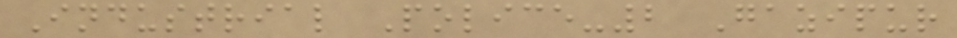Industrial Police-2 Gazipur
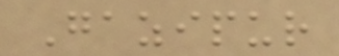Gazipur
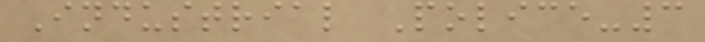Industrial Police-3
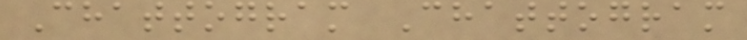Chattogram Chattogram
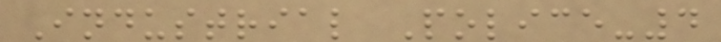Industrial Police-4
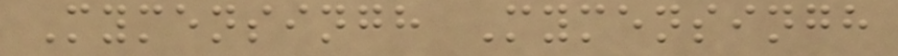Mymensingh Mymensingh
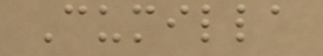Cumilla
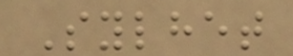Sylhet
